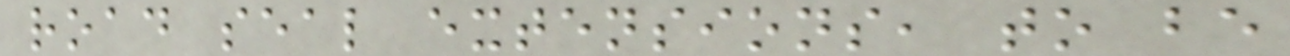road seal extensions, to be
